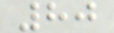80
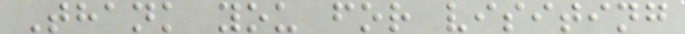Thank you for visiting
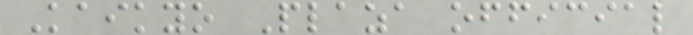Kaikyo Plaza official
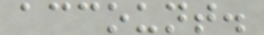account.
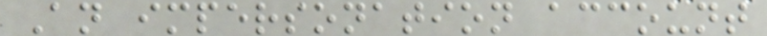An impersonation account
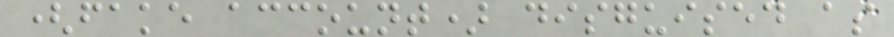(fake account) disguised as
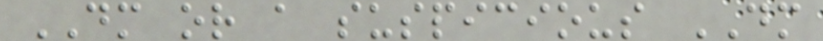DM or a suspicious DM
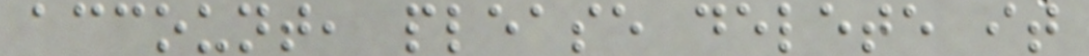account, please delete it
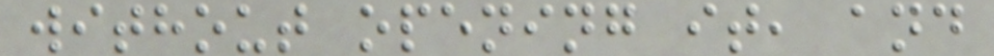without opening it, and
